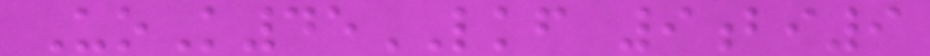UoK45LKF 9bi9
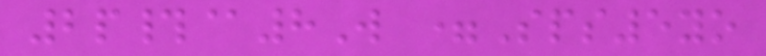2p#@8W =Sps5yo
